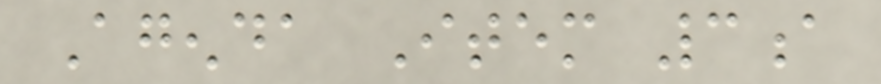Agenda Item 3a
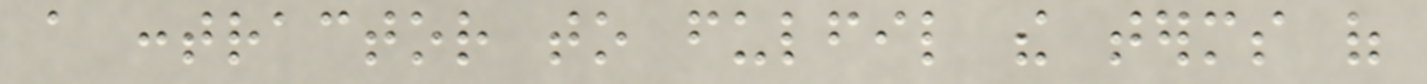a contractor to fulfil the terms of
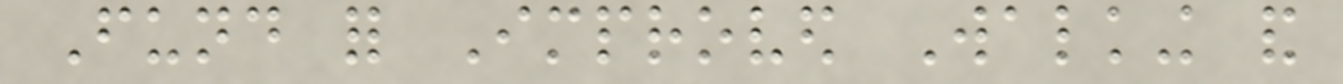Fund for Improved Walking and
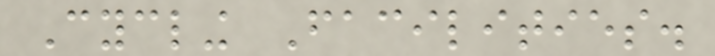Cycling Facilities.
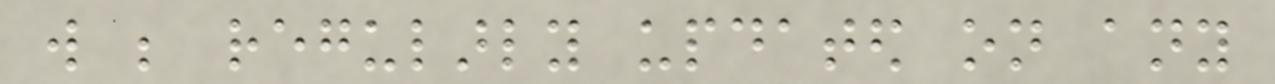will be regularly updated on any
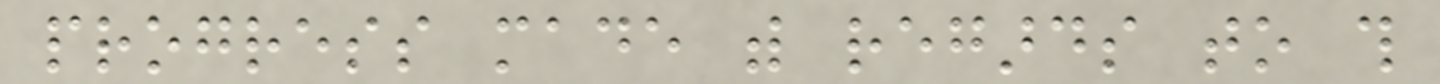progress made with regards to this
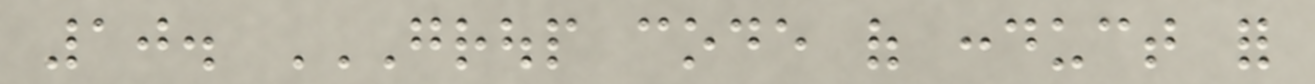10. GROUP CODE OF CONDUCT FOR
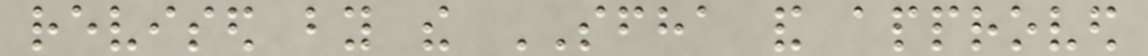revised by the SFHA and approved
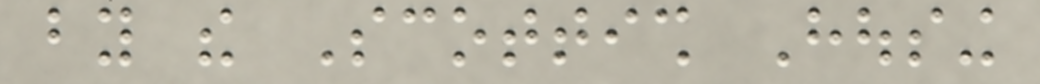by the Scottish Housing
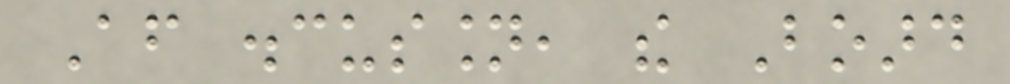After discussion, the Board
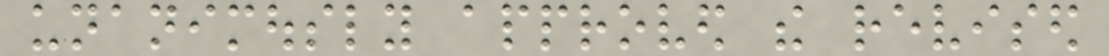unanimously approved the revised
